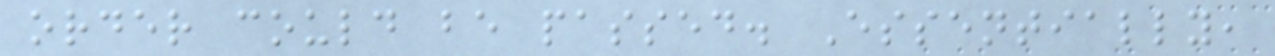order could be passed. Essentially,
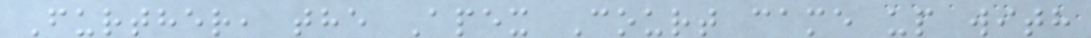Further, the Apex Court came up with
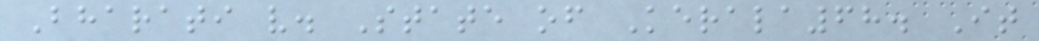Bharati v. State of Kerala68. It
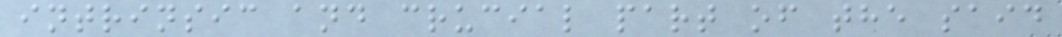intrinsic and crucial part of the said
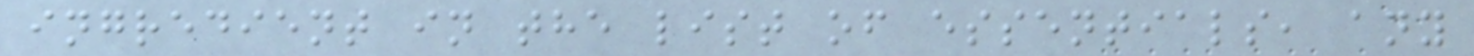ingredient in the list of essentials, any
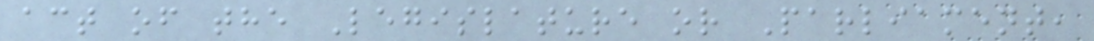act of the Legislature or Parliament,
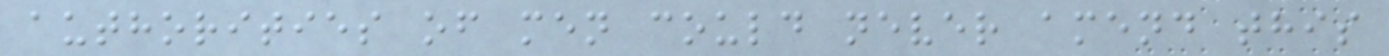authorities of men could never amend this
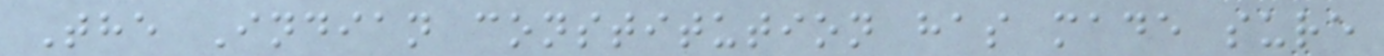The Indian constitution has made sure
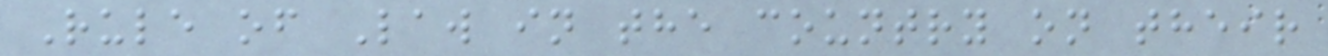Rule of Law in the country on their
